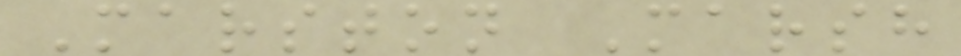Marston Marsh
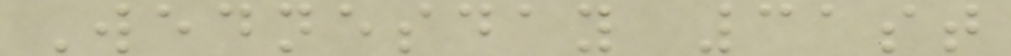Wednesday 31st
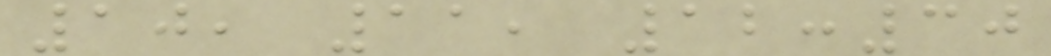10, 11, 12:30
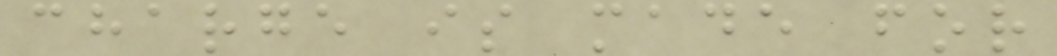charge is made for
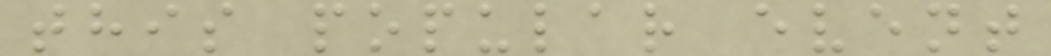this popular event
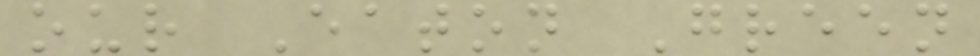our Eaton Green
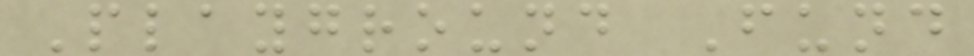Playground Fund
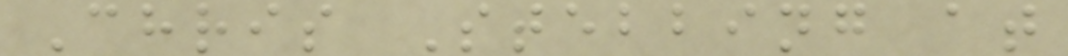Chris Stebbing at
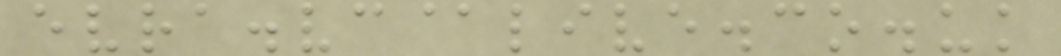evra.vc@live.co.uk
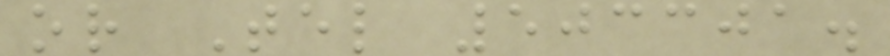or Tel 503301.
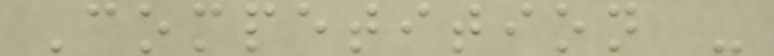Competition -
